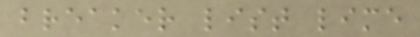breaker list lime
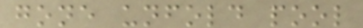gone unfold pool
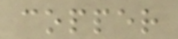copper
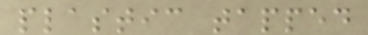plastic tapped
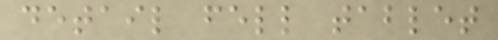detail fell tablet
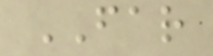FAR
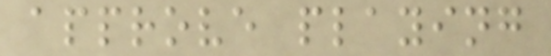approve playing
